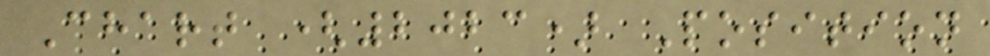Chart (2023) Position
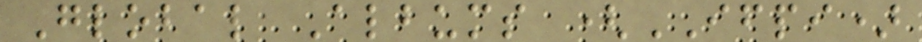Global Albums (IFPI)
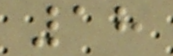18
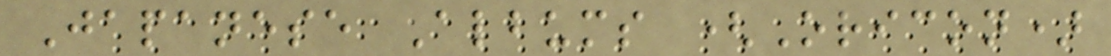Japanese Albums (Oricon)
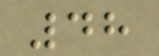48
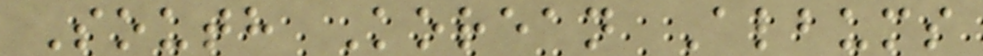South Korean Albums
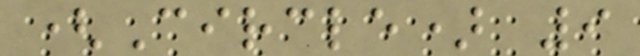(Circle) 9
